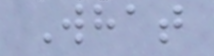What
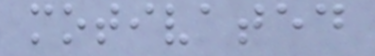motivated
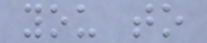you to
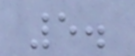5.
